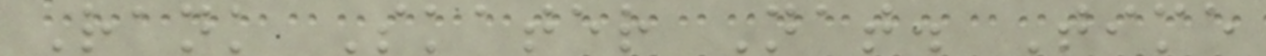Rank Skater Nat. Time
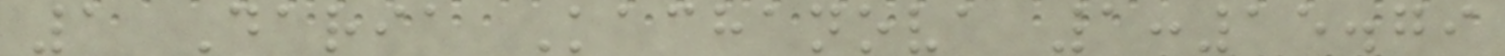1 Daria Kachanova 1:15.79
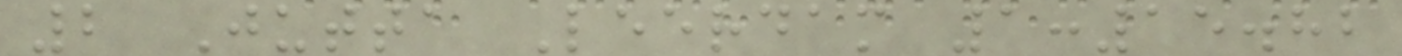2 Jutta Leerdam 1:15.82
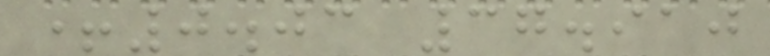+0.03 37.910
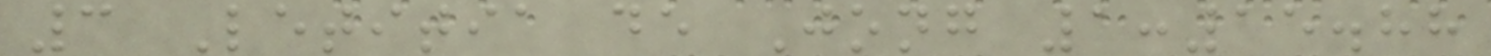3 Letitia de Jong 1:15.88
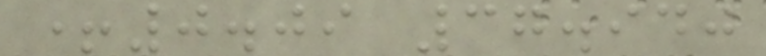+0.09 37.940
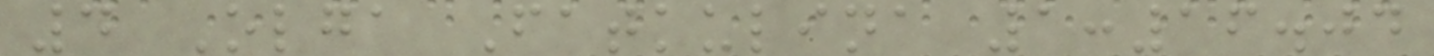4 Olga Fatkulina 1:16.04
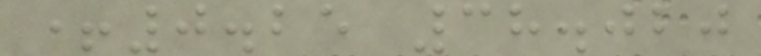+0.25 38.020
